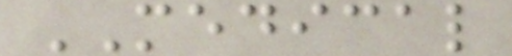MEDICAL
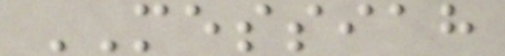MESSIAH
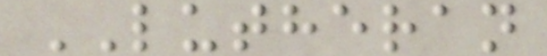LUTHERAN
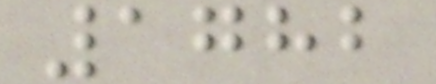1782
